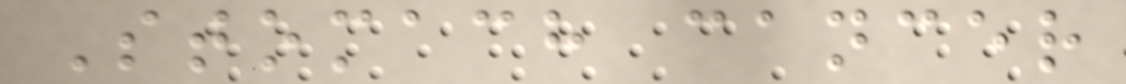Stomach cancer
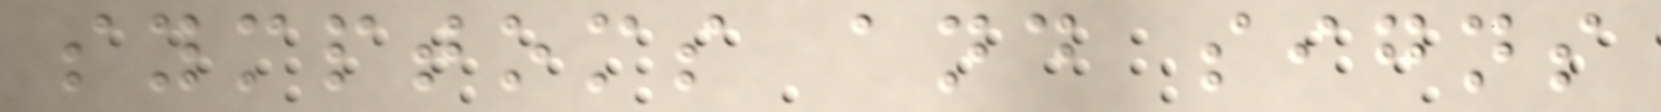symptoms and signs
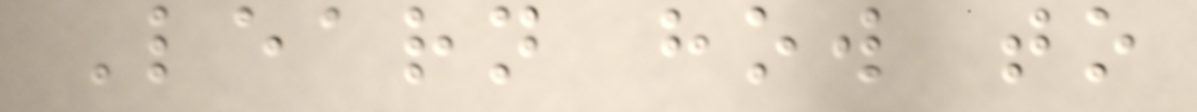Learn how to
